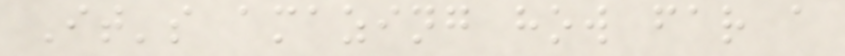It's amazing how far a
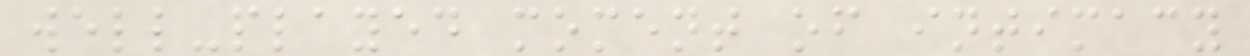well-played moment of intimacy
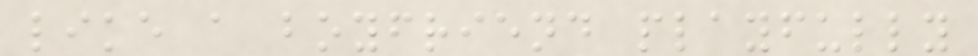like a boyfriend playfully
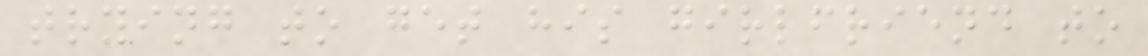trying to get his girlfriend to
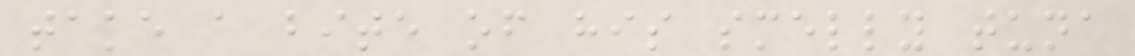take a bite of his smelly tuna
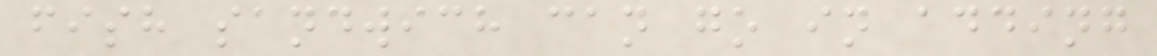fish sandwich can go in adding
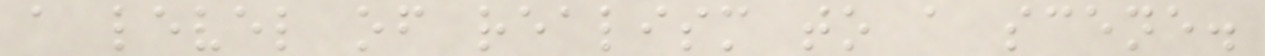a level of realism to a scene.
